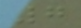7
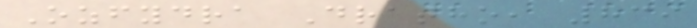Ozfydra Dratho, 839
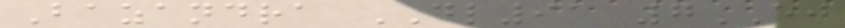Bazandra DL91 7EJ
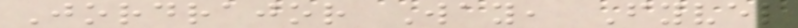Jordrajor Way, Fyvel
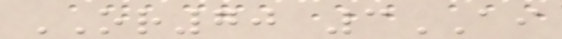OR70 3AI
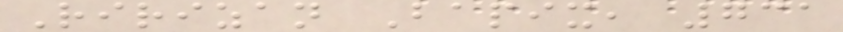Ririzan Bapix, 731
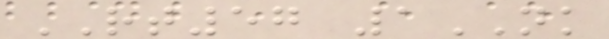RT57 1NK
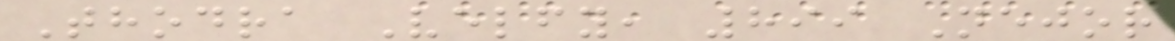Thodra Velfy, 899 Nejor
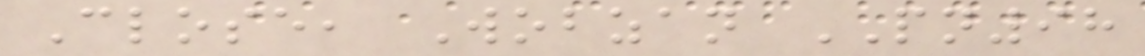Close, Wobzan PN98
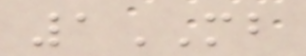1MB
